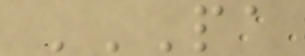PA
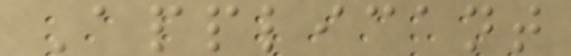Applicant
